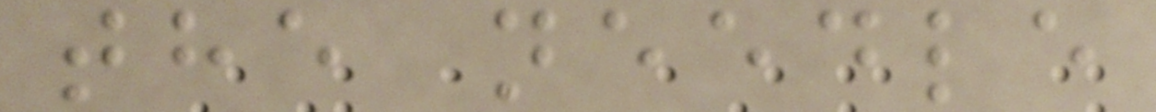the needle
